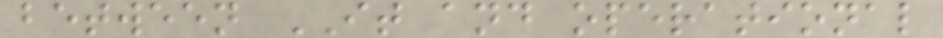between IT and operational
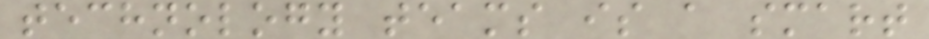technology teams is a smart
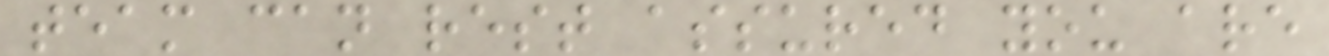team can rest assured you are
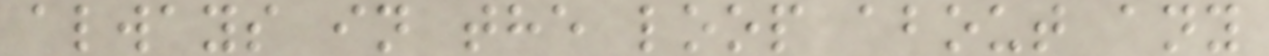always in the loop about any
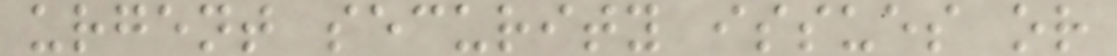urgent security issues or
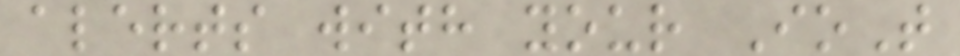alerts with your IoT
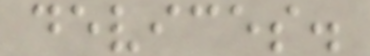devices.
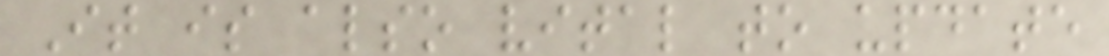It is also vital to update
